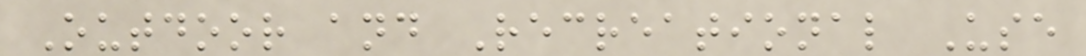Outdoor and Recreational Use
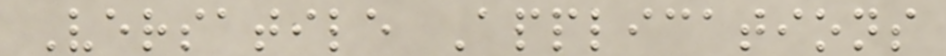Versatile Applications
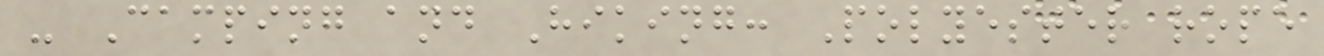- Camping and Hiking: Polyester rope
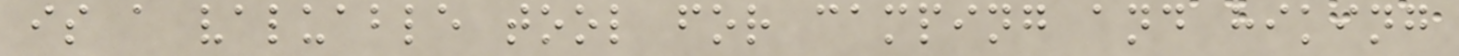is a valuable tool for camping and hiking
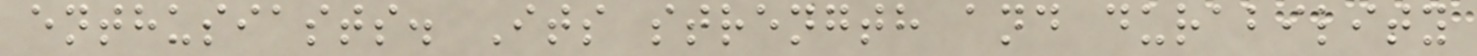enthusiasts. Its strength and durability
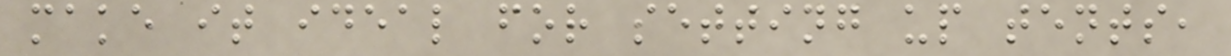make it ideal for setting up tents,
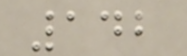142
